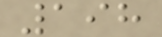198
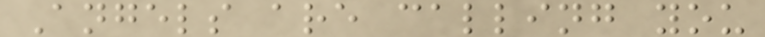Angels are calling you
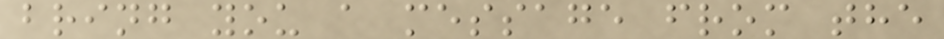bring you a message from the
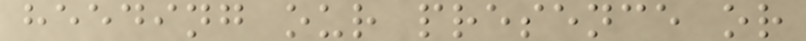heeding our presence or
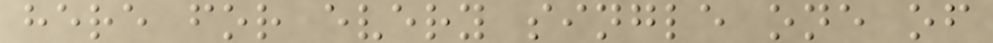here for every single one of
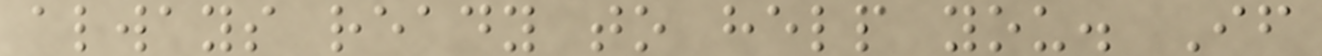always ready to help you. If
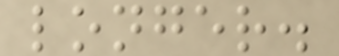longer.
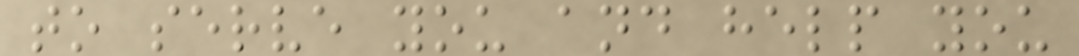to serve you and help you
